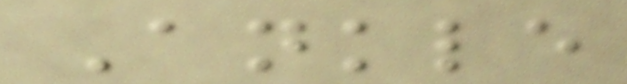Ankle
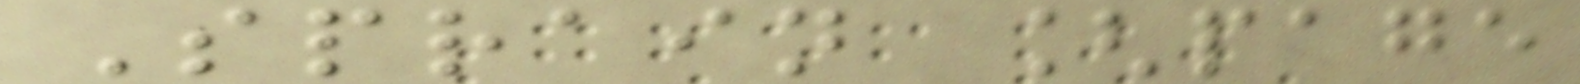Sprain [page
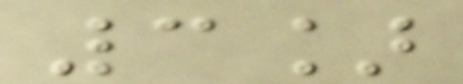3]
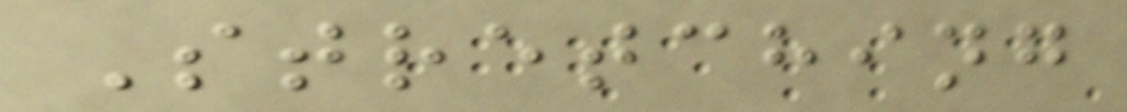Stretching
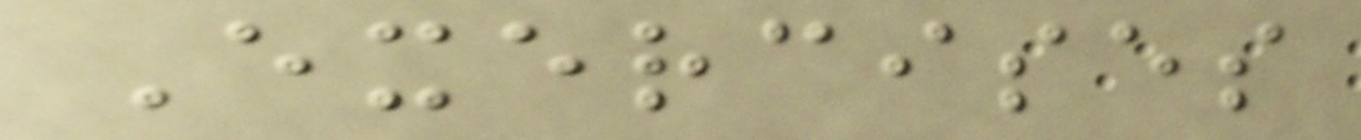Exercises
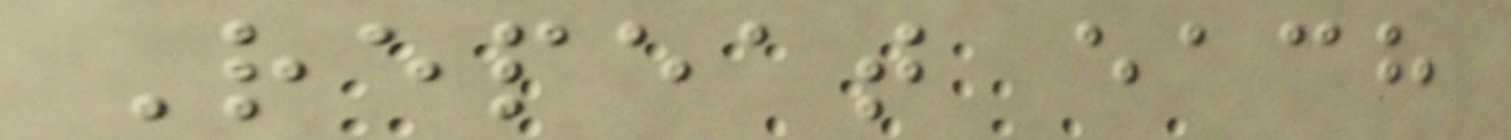Repeat each
